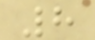8
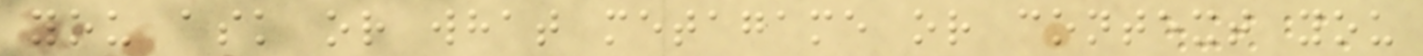you ask or what metagame or context you
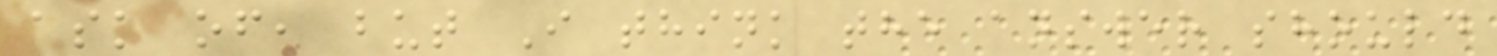ask of, but I think the answer should
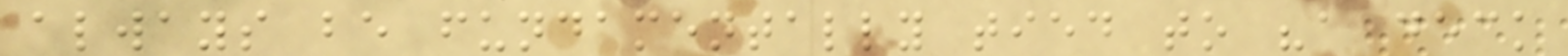always be fundamentally tied to "a deck
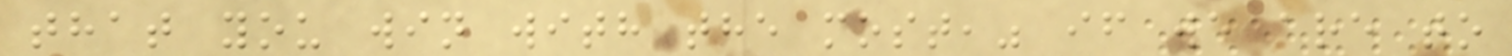that you win with the most," if we are to
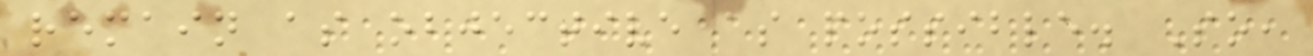remain as objective as possible. So,
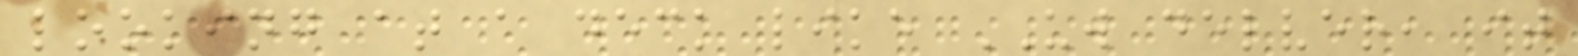looking at a deck like UW delver, it
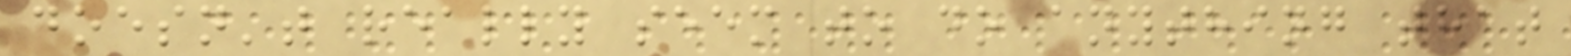doesn't really seem to do anything that
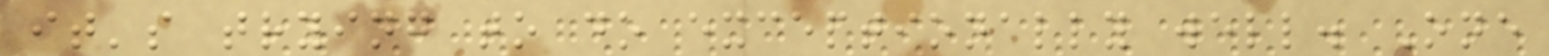it's trying to do exceptionally well. One
